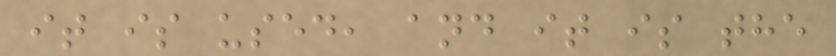it is used, and it is the
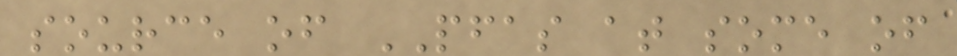source of PFAS at some of
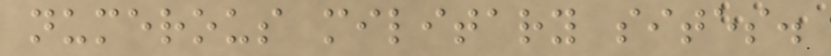numerous military sites.
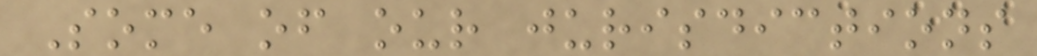Some of our jurisdictions
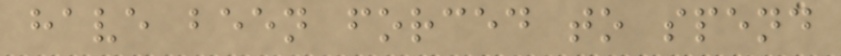have been forced to spend
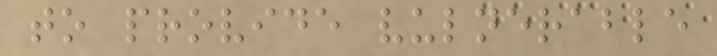to provide vulnerable
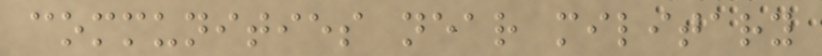communities near military
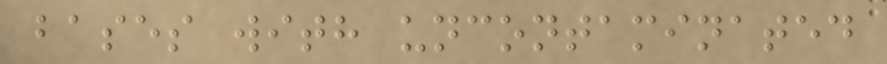bases with uncontaminated
